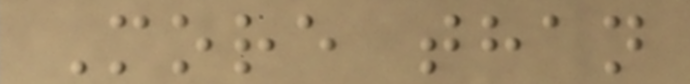More than
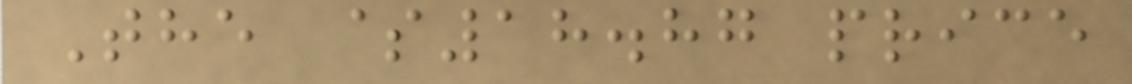The $18.87 price
